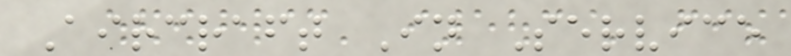Aircraft In Service
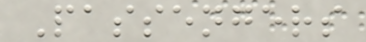Passengers
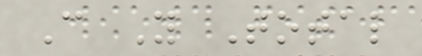C Y Total
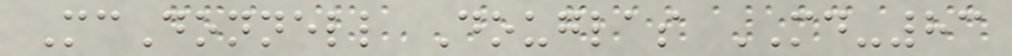McDonnell Douglas MD-83
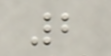2
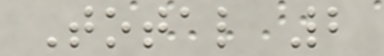Total 2
